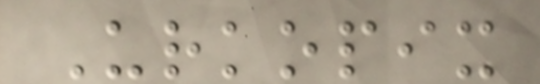Urkopix
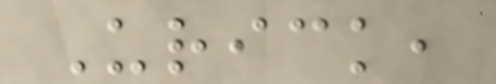Urick,
